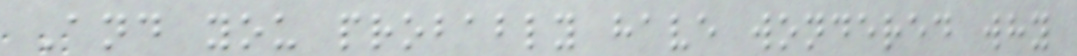And you probably have wondered why
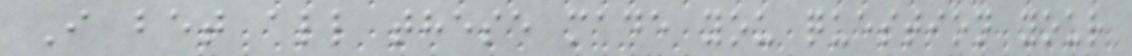I bet all these made you question your
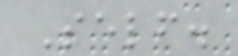Self.
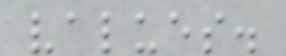values.
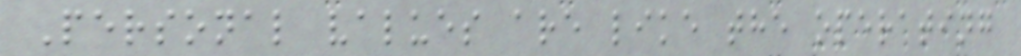Personal values are like the operating
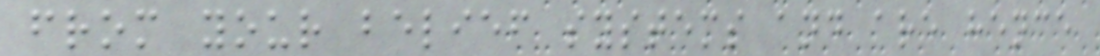from your belief systems and are hence
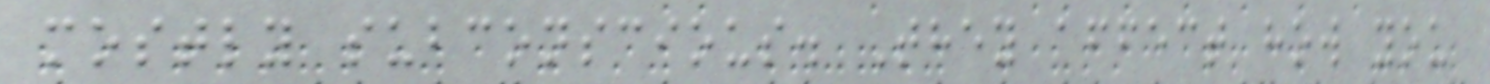mostly subconscious. They affect how you
